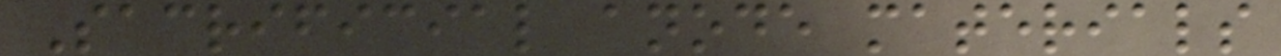Sacrificial anode materials
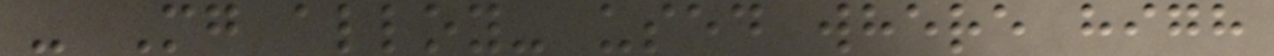- Mg alloy- used where high
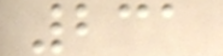231
